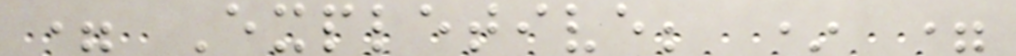= Expletive; * =
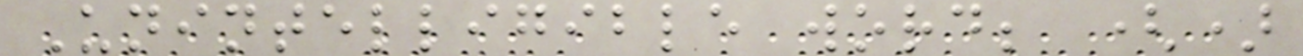Unintelligible word; ()
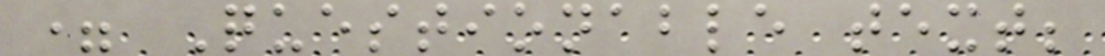= Questionable text;
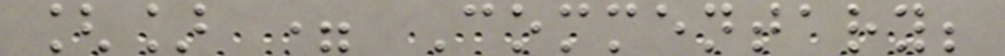[] = Commentary;
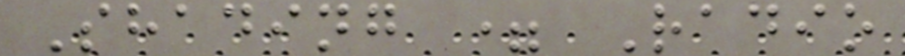Shading = Radio
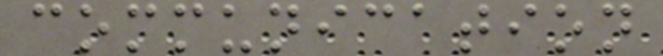communication
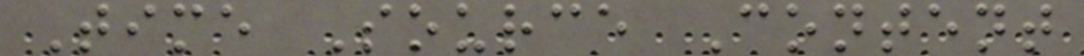Time Source Content
